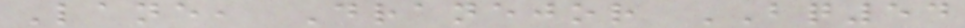Lane, Dranejor BQ54
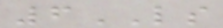6LS
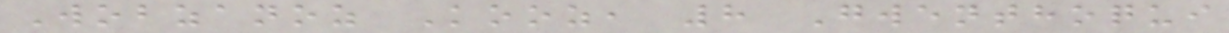Wobzanoz Kooz, 8 Gwenthoqui
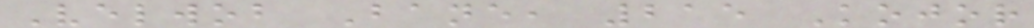Velwob Bane, 215 Kojor
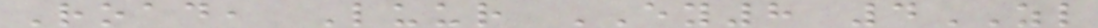Road, Luur EY8 4ZL
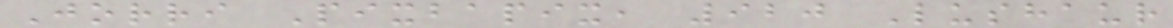Jorri Pixbapix, 920 Lushaur
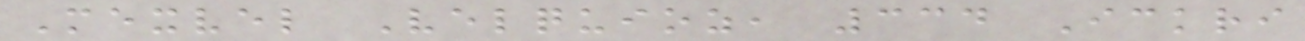Mexvel Velquioz, 334 Ickri
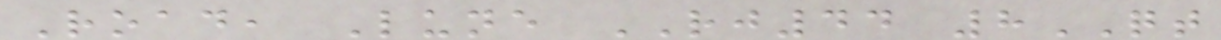Road, Lune RJ44 8QT
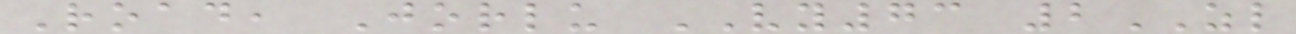Road, Jorlu VY73 2ZL
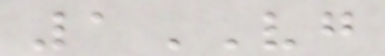1VG
